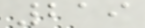219
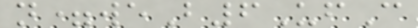n=weB6UfC
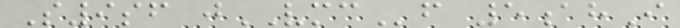S9sf jVMCf 5ahI
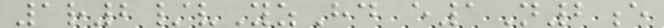1r2/vYzHd e1N2e
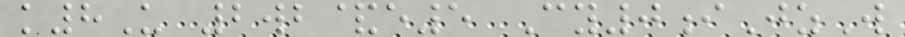k8U 2wb&e5 Cy0iJzW
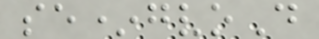se*gvoD
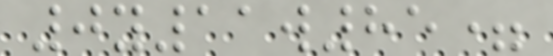0y11w85=
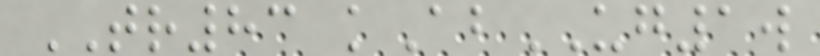TR83 kAbUG1w
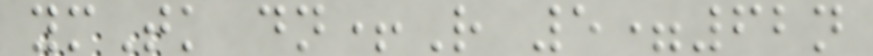ymTk dn+R 5=62n
